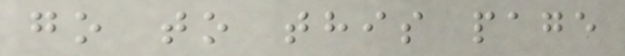go to this page
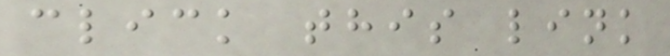click this link
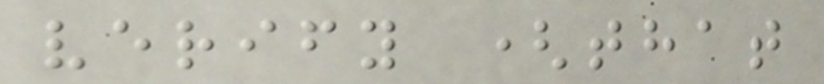verify (that
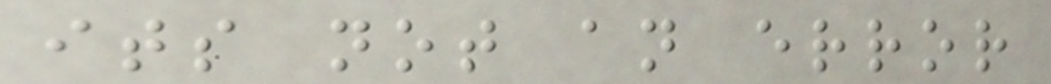its not an error
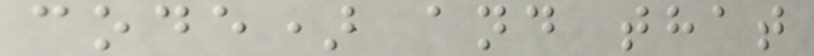code) and that
